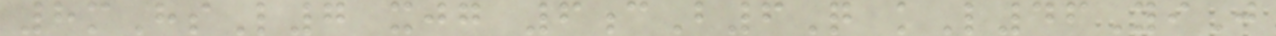8mHsL7 xjg 6cB6Q kL46YiJ
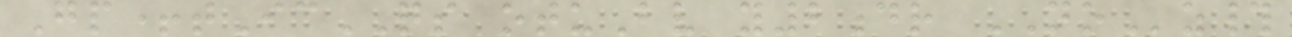Gp+tIcQS otuBv y2dr NOz#
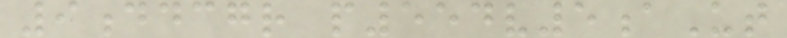9ddcgr p554v5aUt
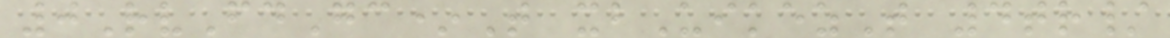0RvFdGc*T xbUikezT 4tr/
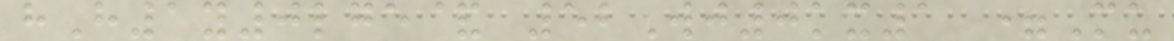hH1y0lge& 52Wj0kx1 =Mu
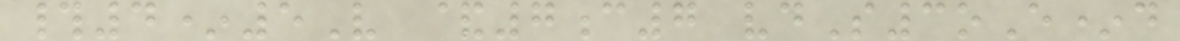#4*5V &7c7 vdS3oE*d
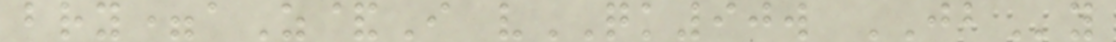bry=aZ&I vQK90w JBy
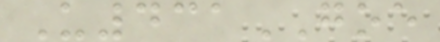U431GOE
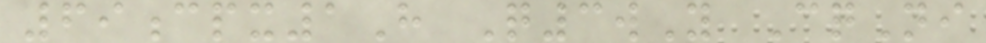69cpx1H Q3wY CqNi
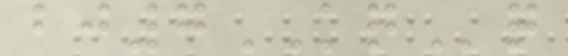bj7KQq
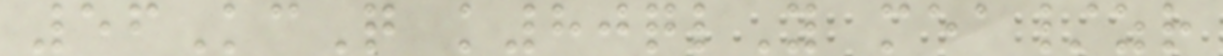56KcQ k80qlY mea/zr
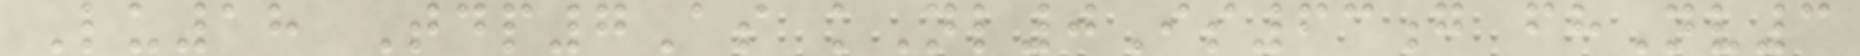Lu18 Tdp7As kNl0Is63g fhNv3
